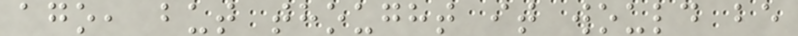ago, but thought it would be
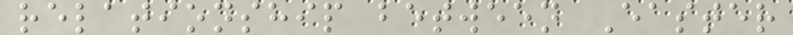relationship between Easter
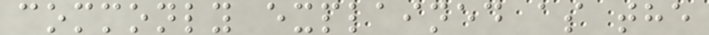commonly explained as the
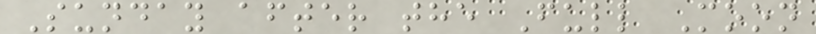Sunday after the Full Moon
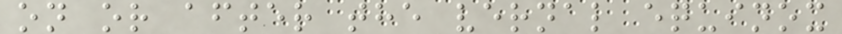on or after the vernal equinox
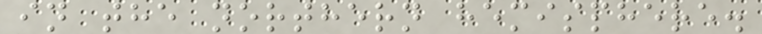in the northern hemisphere.
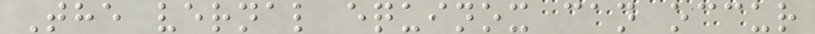The vernal equinox can occur
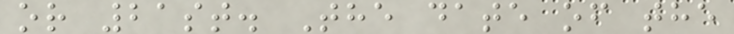or 21st. The date of the
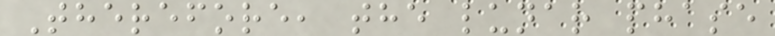Therefore, the lunar phase
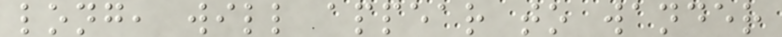long, will appear to wander
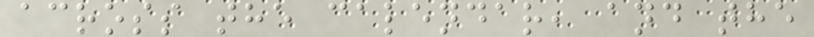across the calendar, and the
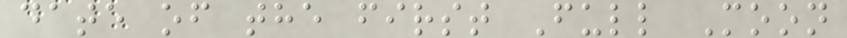date of the first Full Moon
